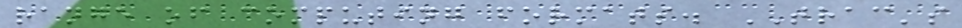range of computing formats. TRAC's
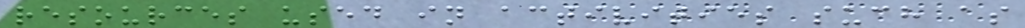resources used in activities such as
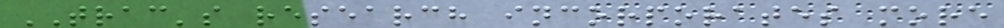TRAC's research incorporates more
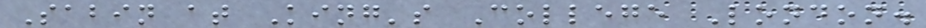Sabin at King's College London.
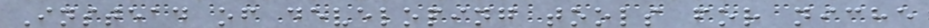Instead of developing tools for niche
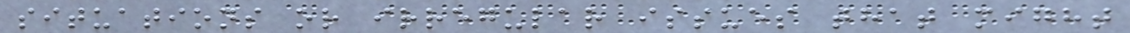situations or irregular issues that might
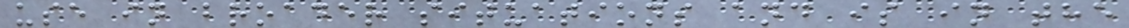use in broader situations and is in the
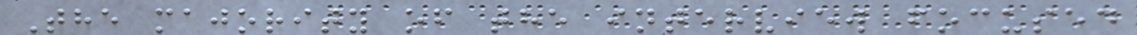The majority of the interview focused
